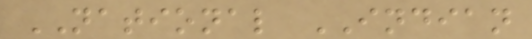NATIONAL INDIAN
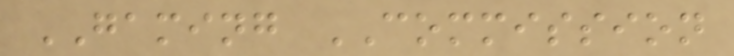GAMING COMMISSION
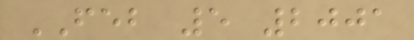FEB 5 2001
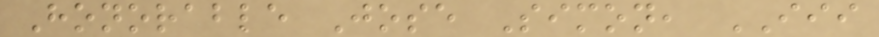Honorable Jose Simon, III
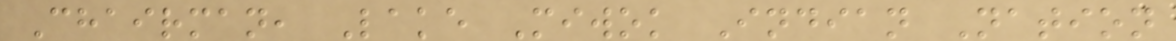Chairman, Lake Miwok Indian Nation
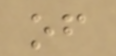of
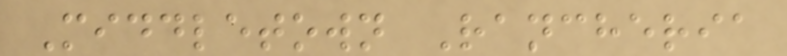Middletown Rancheria
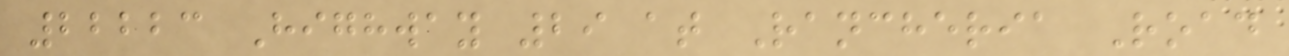22223 Highway 29 at Rancheria Road
